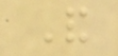And
